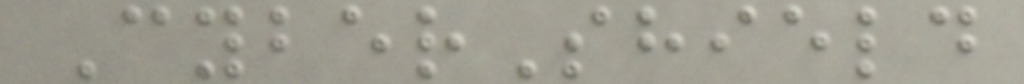CyberShield
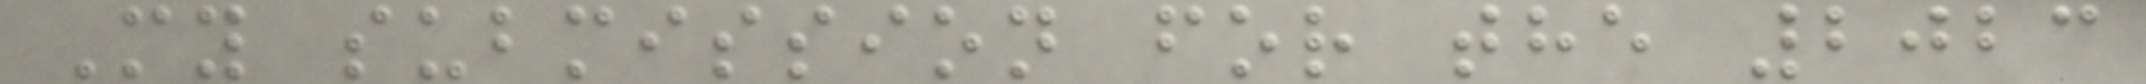My submission for the 2023
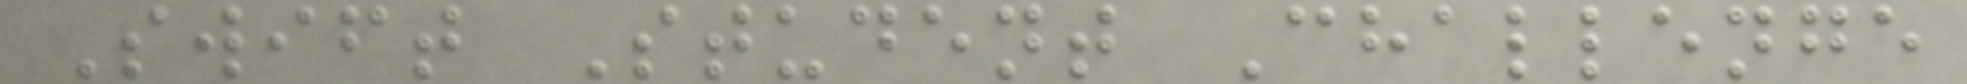Swift Student Challenge
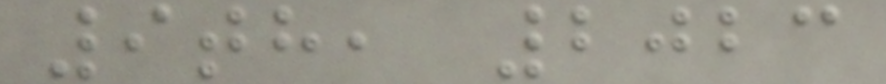9th, 2023
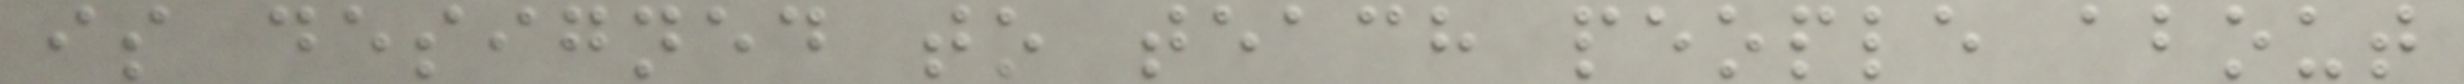is designed to teach people about
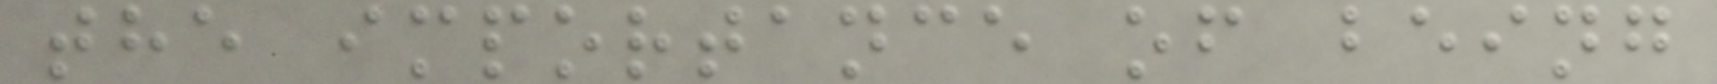the importance of being
